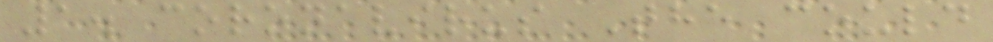1. coronavirus The could
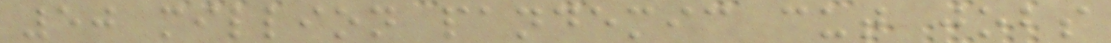50 million pandemic cut jobs
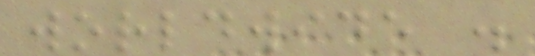worldwide .
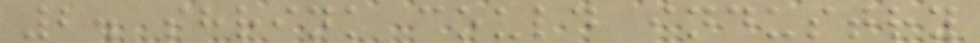2. shrink could industry
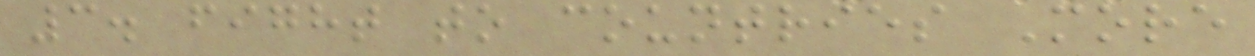3. fight to countries More
